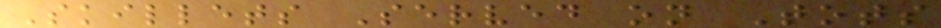Skillets Served on Tots
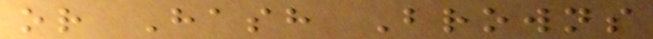or Hash Browns
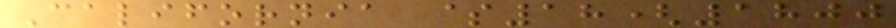California $18(1800
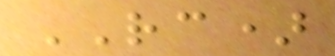RC)
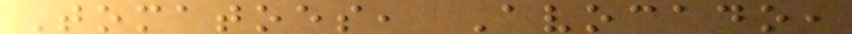Tomatoes, Avocado,
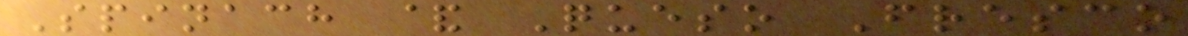Spinach & Queso Fresco
